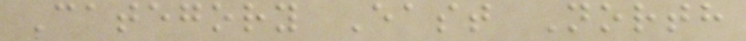Category East North
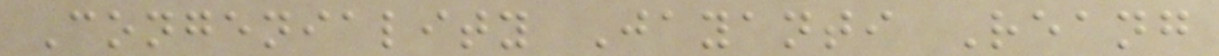Congeniality Jayanti Reang
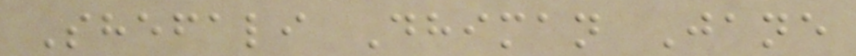Shefali Dhiman Jane
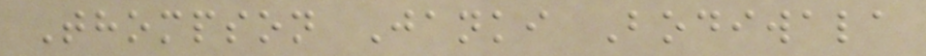Thompson Janki Bodiwala
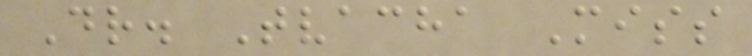Dr. Tvacha Miss
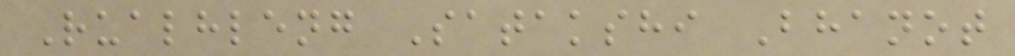Rualhleng Satakshi Bhanot
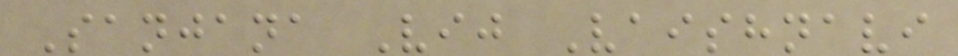Sanjana Vij Vaishnavi
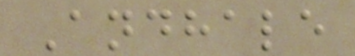Andhale
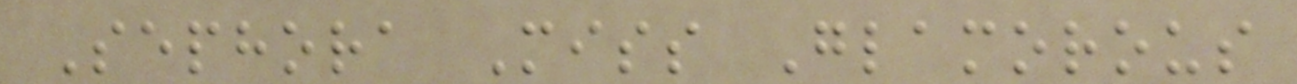Sephora Miss Glamorous
